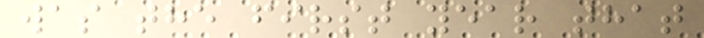was the first year that
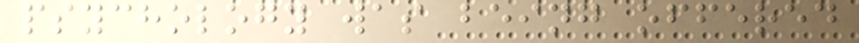psychology was being offered
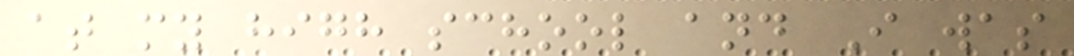at my high school and I was
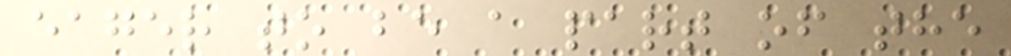eager to be a part of the
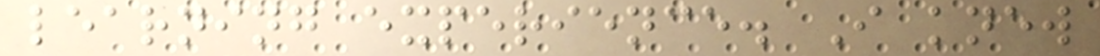learning experience. I knew
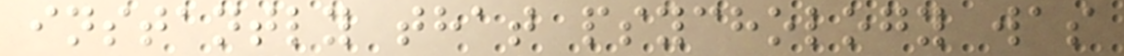instantly that psychology was
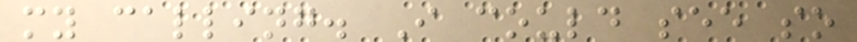my calling. I could see so
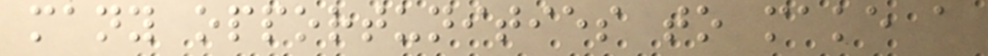many opportunities to make a
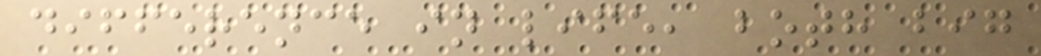difference in life, both big
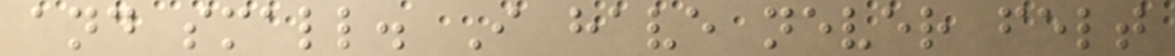and small. I have never felt
